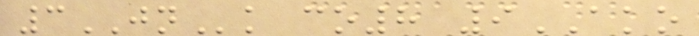3JNk co8 9AKO
